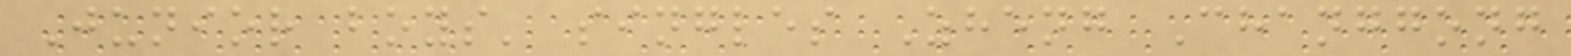Junior boys' singles Zheng Changgong
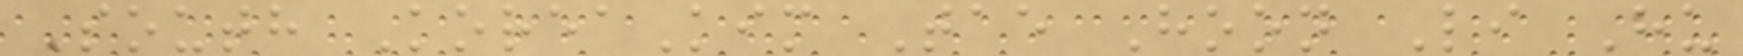South KoreaKim Tae Hoon Li Hu
